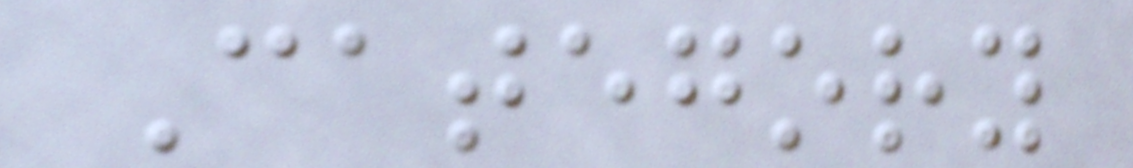Category
